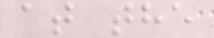at the
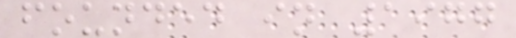founded in 1977
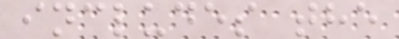includes the
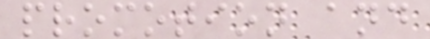promotion and
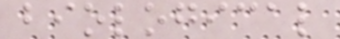biological
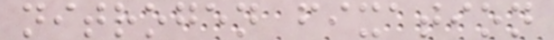nitrogen fixation
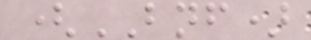(BNF)
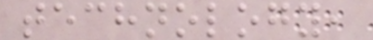technology,
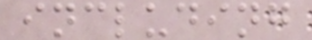including
